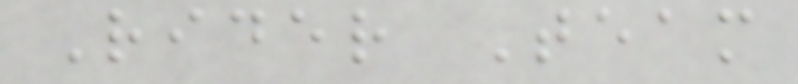Rider Team
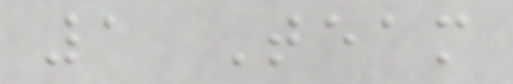1 Team
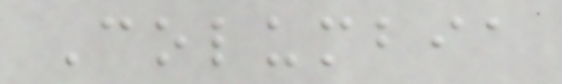Columbia
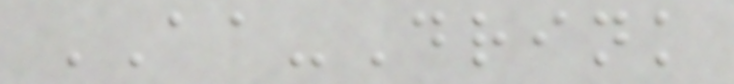AA-Drink
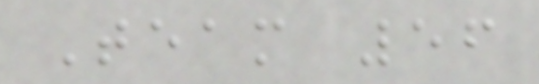Team 56
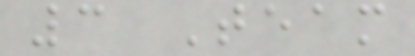3 Team
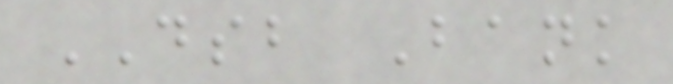DSB Bank
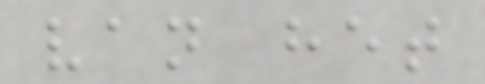van het
